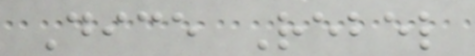Dice Rebel
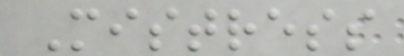Mistress
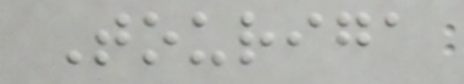Touriga
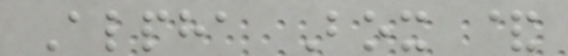Alpha Box &
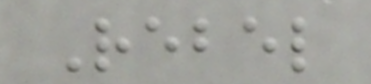Rebel
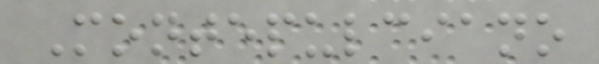Montepulciano
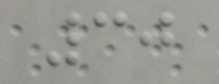30
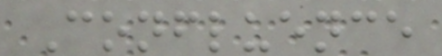Confluence
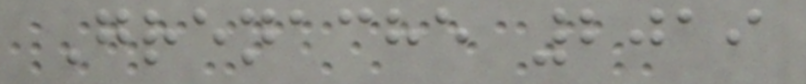Grenache 2019
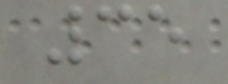35
